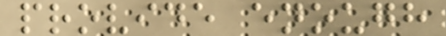provide enough
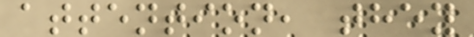attention, they
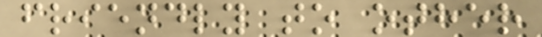friendly to other
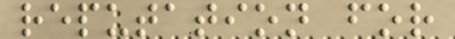reputation for
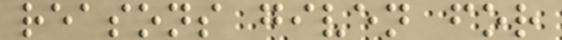reasons given for
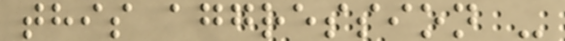this aggression -
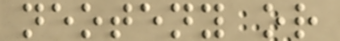neoteny or
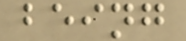being
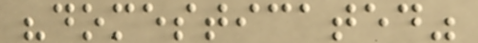"domesticated"
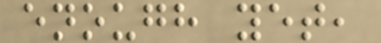enough yet,
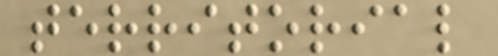territorial
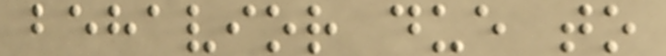behavior due to
